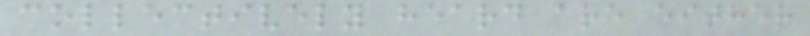collectively heard are either
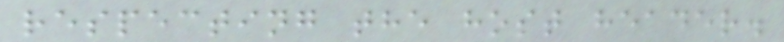respecting the host header.
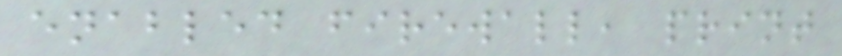enabled firewall, print
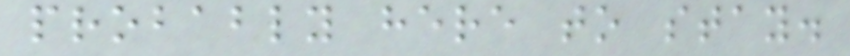probably here to stay.
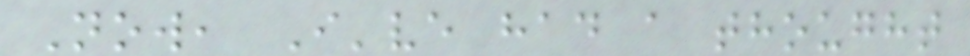Now, I've had a thought
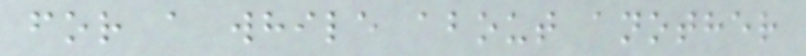for a while about another
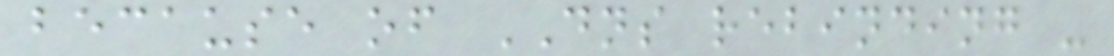because of DNS rebinding -
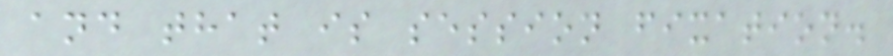and that is session fixation.
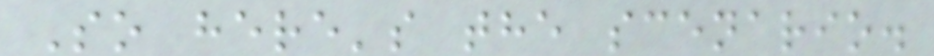So here's the scenario.
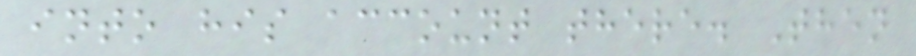into his account there. Then
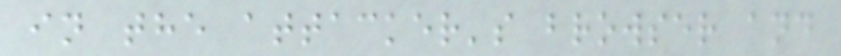in the attacker's browser and
